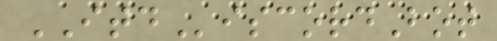ITDiscordBot
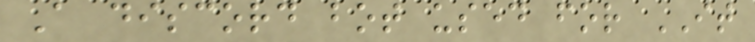A discord bot used for IT
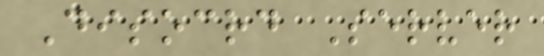Disocrd Server
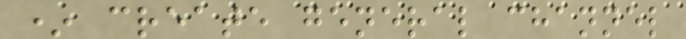* create general channel
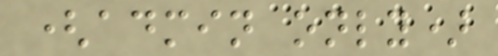(admin only)
